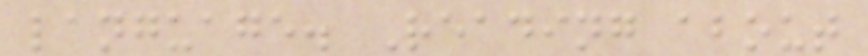language. Reading about
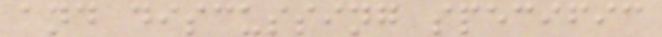and discussing specific
